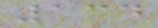134
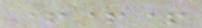+++
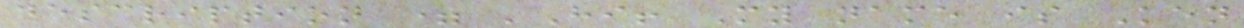description = 'Hi! My name is Ken
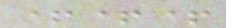+++
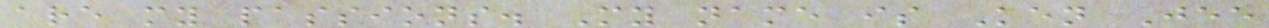are my passions. My name is Ken Jee
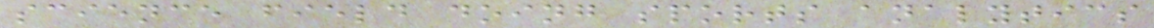science field doing sports analytics
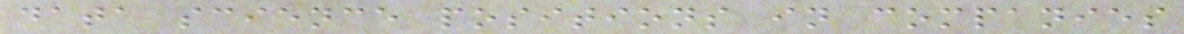data science positions in companies
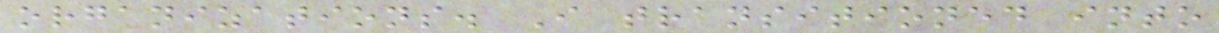organizations. I transitioned into
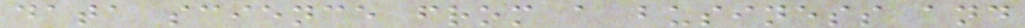data science from a business and
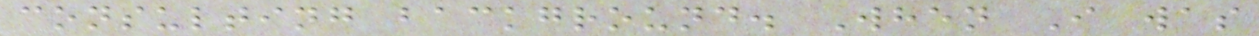consulting background. When I was
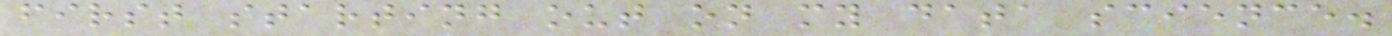first starting out on my data science.
